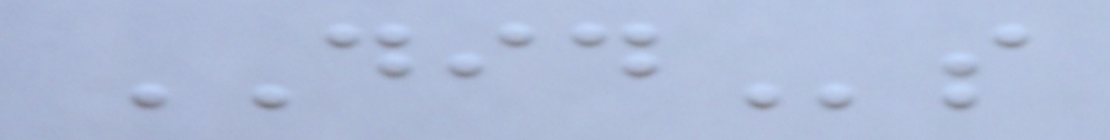DIDs
